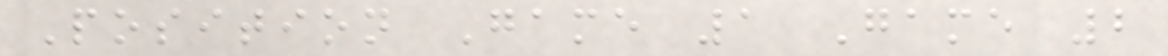Position Game 1 Game 2
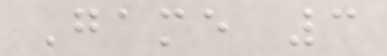Game 3
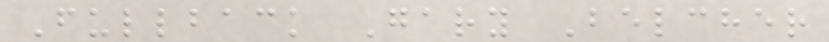Fullback Gary Belcher
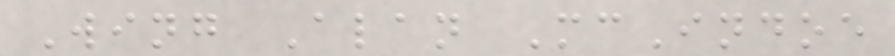Wing Alan McIndoe
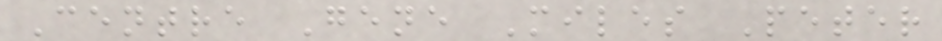Centre Gene Miles Peter
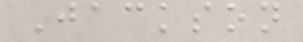Jackson
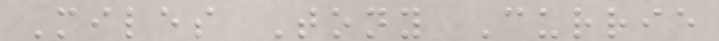Miles Tony Currie
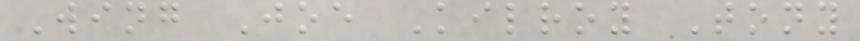Wing Joe Kilroy Tony
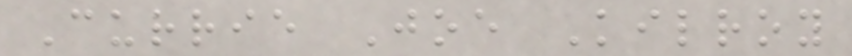Currie Joe Kilroy
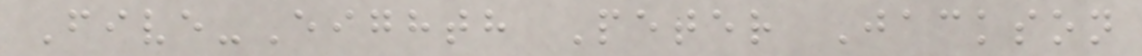Five-Eighth Peter Jackson
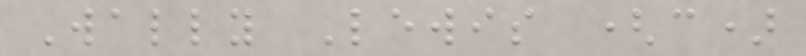Wally Lewis (c)
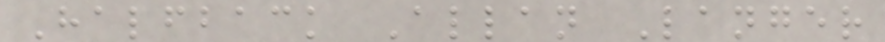Halfback Allan Langer
